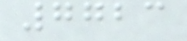7723
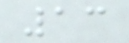13
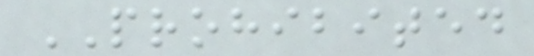PROHIBITED
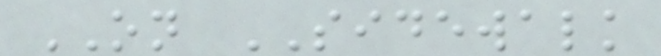ON SIDEWALK
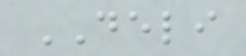DELI
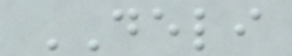DELI
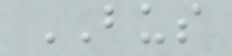BUS
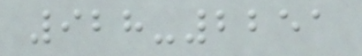928-2251
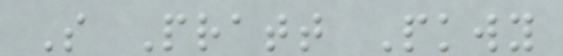S Pratt Pkwy
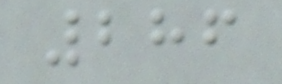286
